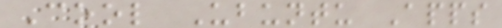Cool Ubuntu Apps
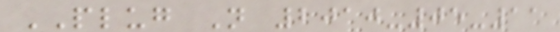PLUG N 2010-05-11
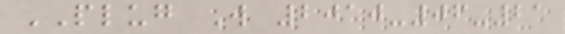PLUG W 2010-06-21
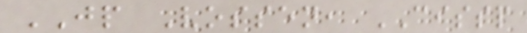JP Vossen, CISSP
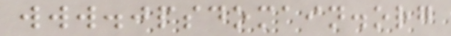www.jpsdomain.org
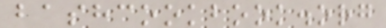bashcookbook.org
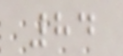84
